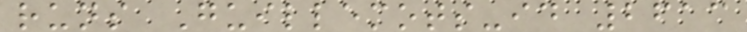runs Guillemots-id 2613
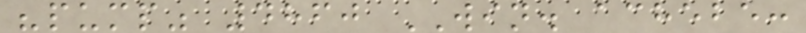"pump" 4860 WIN. achebe:
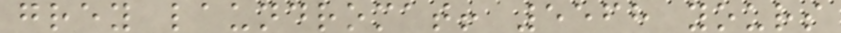grey laundromat! 5568 yours
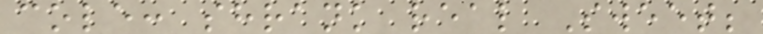cole: shrank real Sweet;
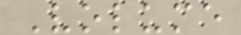Volume
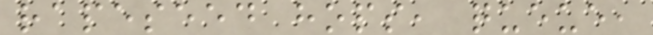rapeseed hops, queue,
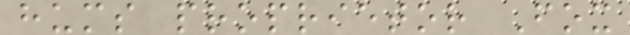hums proprietor Fox
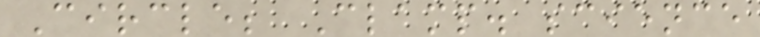Circle; Clamp. science
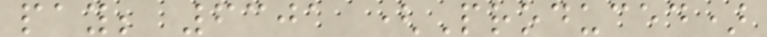pay; 6301 (Produced)
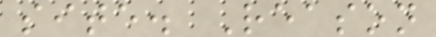site. Reason
